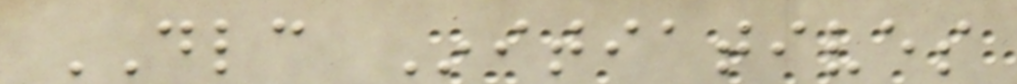DLC Initiatives
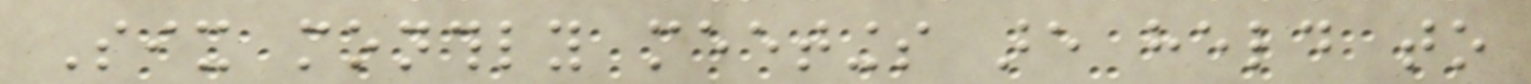Six monthly meetings are held to
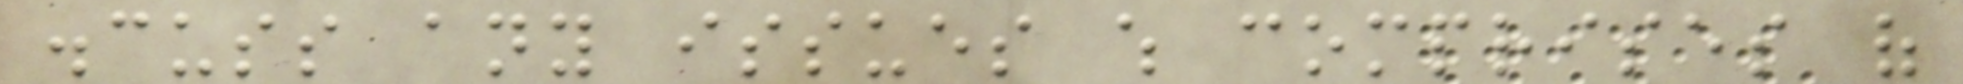discuss any issues which comprises of
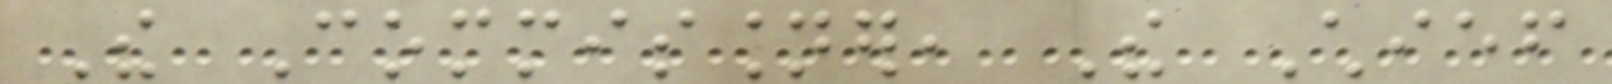The Commissioner, The Chief
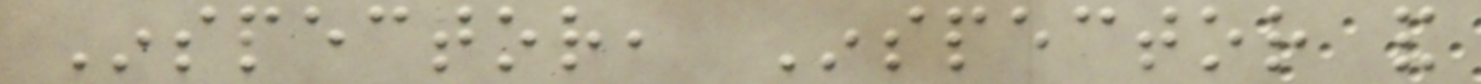Inspector, Inspector and
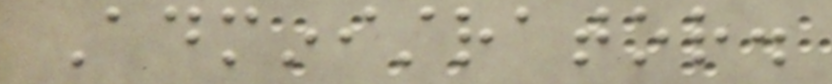Administrator.
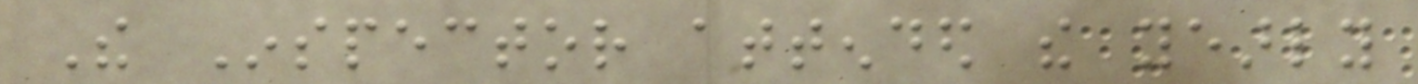The Inspector attended the yearly
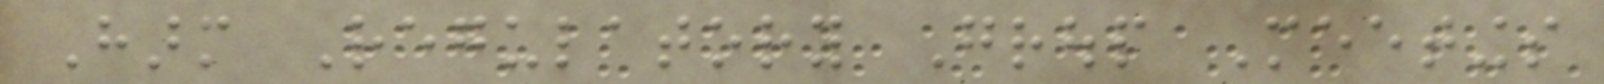Harm Regulatory Group Meetings
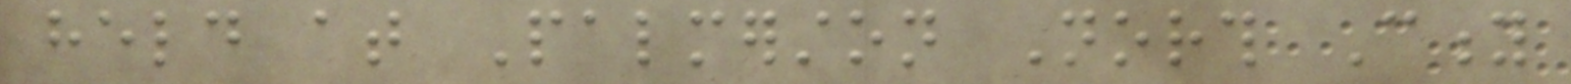held at Palmerston North City
